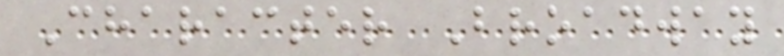Character Broadway
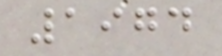1974
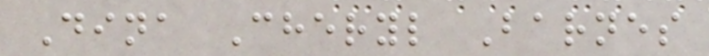Dina Cheryl Barnes
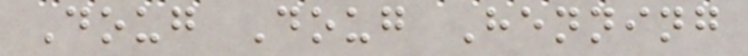Doug Doug Henning
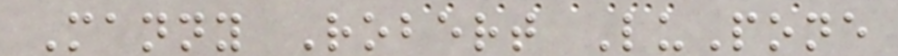Manny Robert LuPone
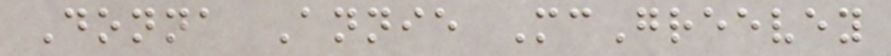Donna Annie McGreevey
